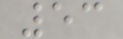53
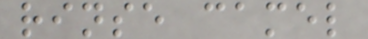rinse camel
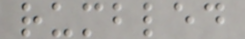rumbled
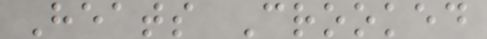Heats Crooked
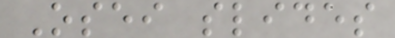Osei slides
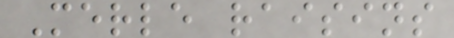Merle raisins
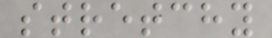stretchy
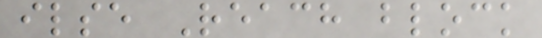ilse Reach block
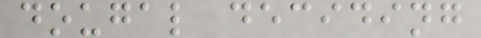dougal deciding
